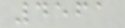4561
